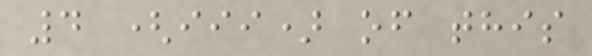4 (iii) of this
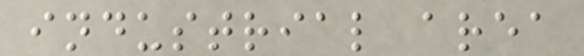industrial area
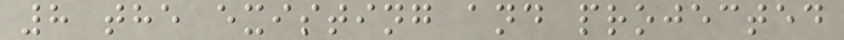8 the existing and projected
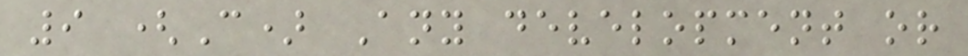9 (C) Any development or
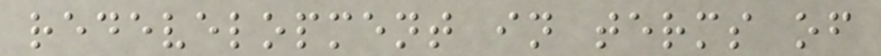redevelopment in terms of
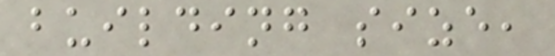building size,
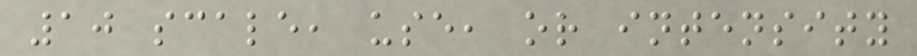10 scale, use, or intensity
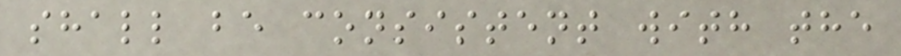shall be consistent with the
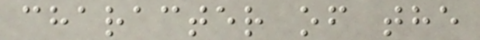character of the
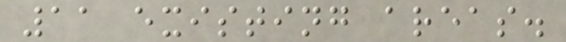11 existing areas.
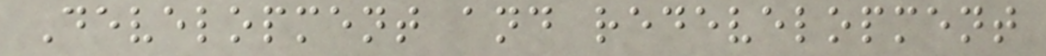Development and redevelopment
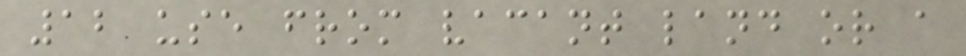12 use from vacant land or a
